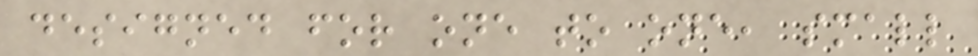designed for one to one, small
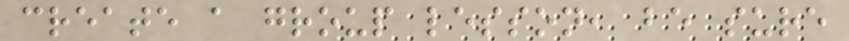create a group lesson, be sure
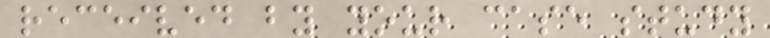received by your case study
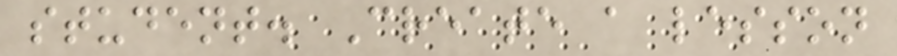student. Create a lesson
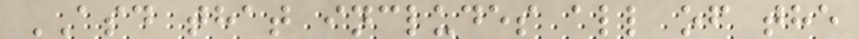ASD that includes all of the
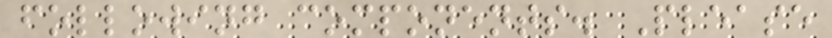following components. Please
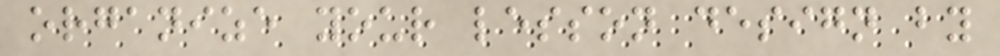organize your lesson design by
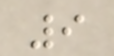9
